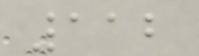112
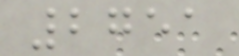2751
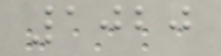1020
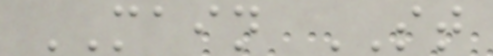MAIN ST
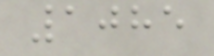1085
